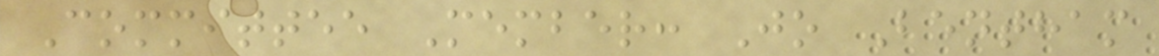Committee Member: Jo Bentham
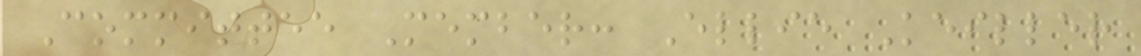Committee Member: Ellie Keiller
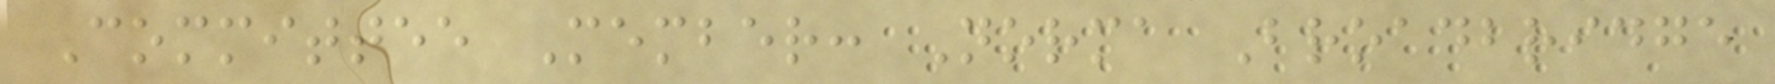Committee Member: Norma Broadbridge
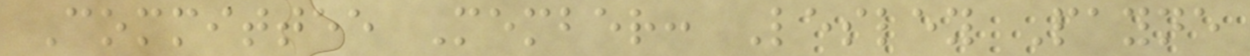Committee Member: Lesley Payne
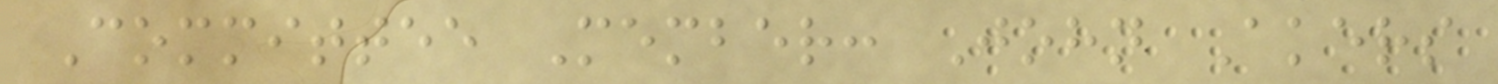Committee Member: John Akers
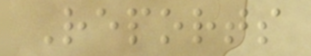Reports
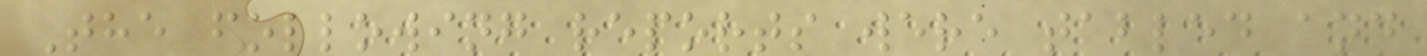The following reports were tabled and
